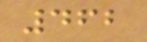462
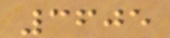3605
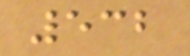532
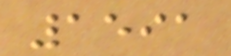1591
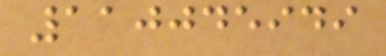110045949
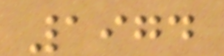1974
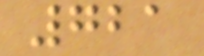721
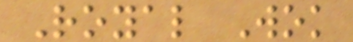Royal Wok
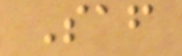Saf
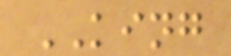KING
